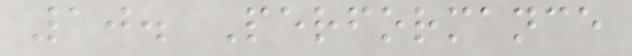10. Performance
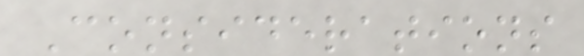Considerations
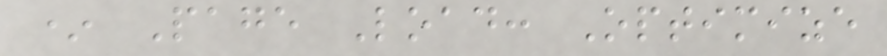* Page Load: Optimize
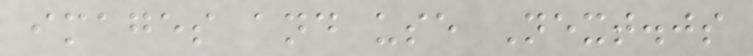images and use Next.js
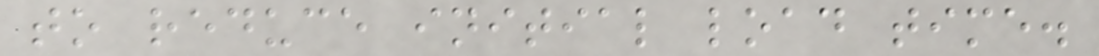to reduce initial load time.
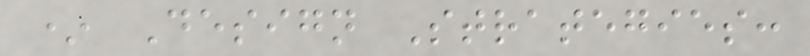* Design Strategies:
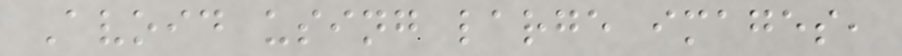Avoid using large images,
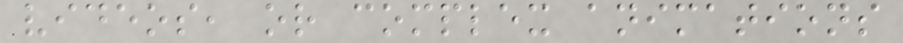videos, or complex animations
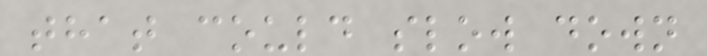that could slow down
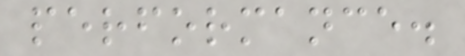performance.
